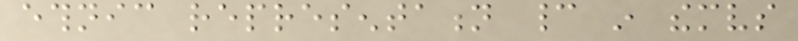ethnic representation cannot in themselves
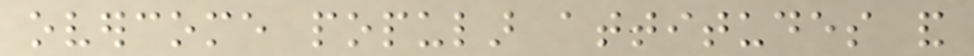overcome popular attitudes and
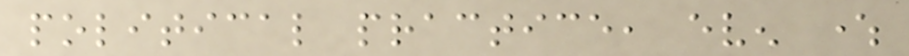political practice, even where
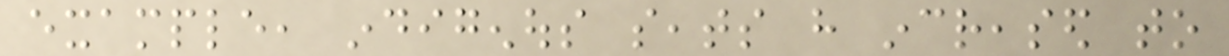example, indigenous seats have increased to
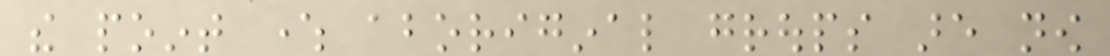the point where aboriginal groups are now
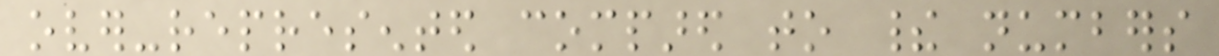over-represented compared to their numbers
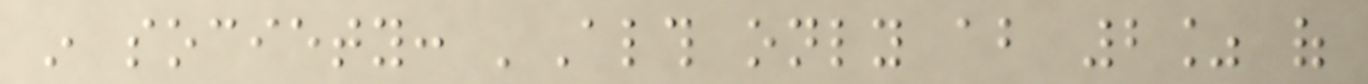in society: 'Although only about 2% of
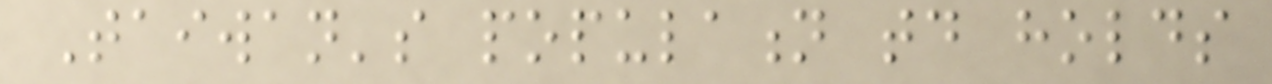Taiwan's population today holds
